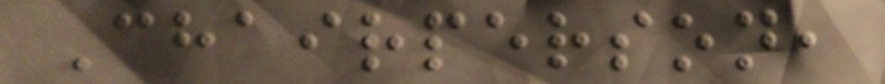Chairperson,
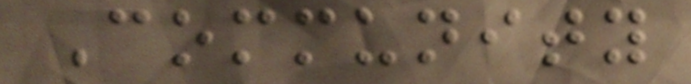Community
